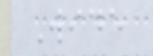Wide
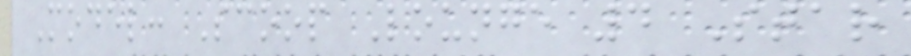Model: Scoop Lounge 4 Star
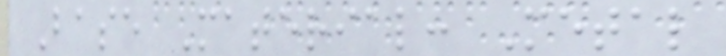Base Material: Metal
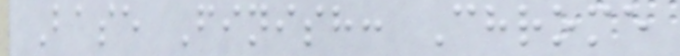Base Finish: Chrome
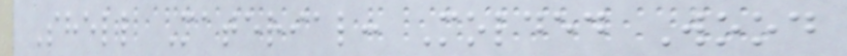Shell Material: Molded Wood
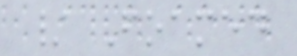/ Foamed
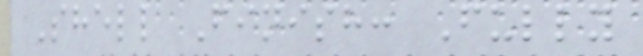Shell Finish: Fully
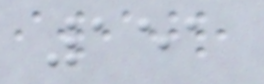151
